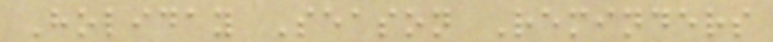Holiday Season Reminders
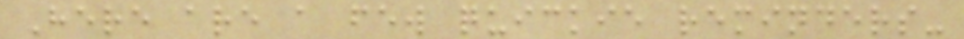Here are a few quickie reminders-
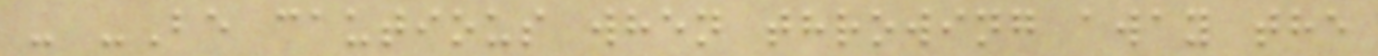- -Be cautious when throwing away the
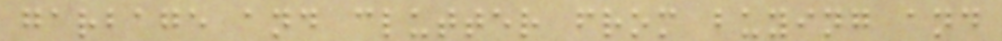garbage and clutter from buying and
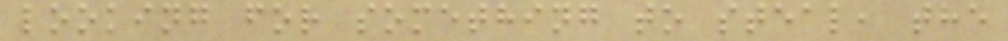looking for something to steal, the
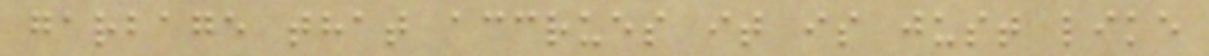garbage that accrues it is just like
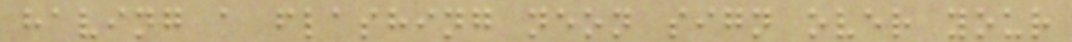having a flashing neon sign over your
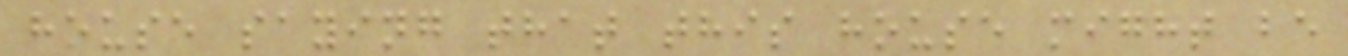house saying that this house might be
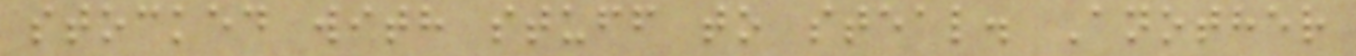stocked with stuff to steal. Another
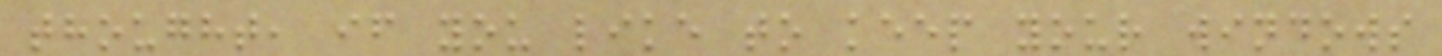thought, if you like to keep your windows
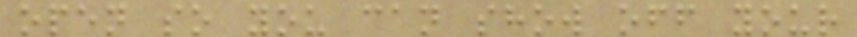open so you can show off your
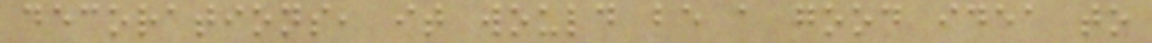decorations, it would be a good idea to
